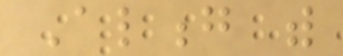Along with
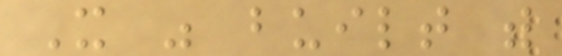It was built with
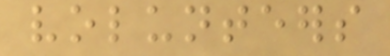volunteers
